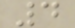4
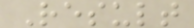Result
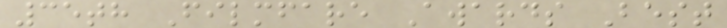35th Filmfare Awards Best
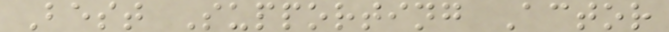Best Supporting Actor
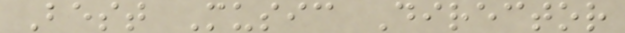Best Music Director
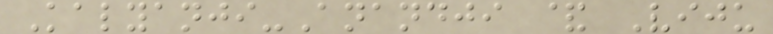Kalyanji-Anandji & Viju
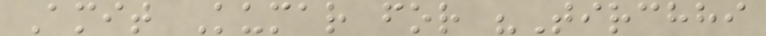Amit Kumar for "Tirchhi
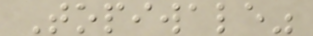Topiwale"
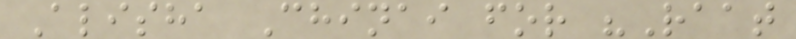Alisha Chinai for "Raat
